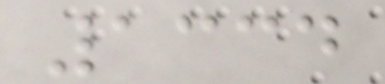1334
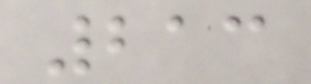213
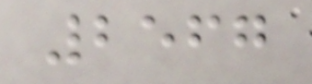2567
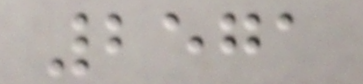2571
